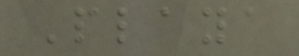Playa
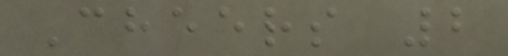Cheers 2
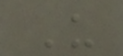U
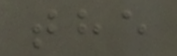the
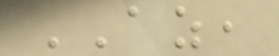AZ,
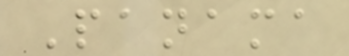Panama
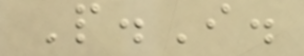P.I.
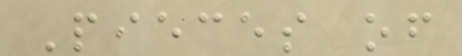Pieces of
